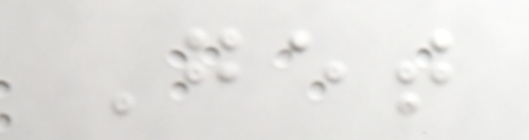Get
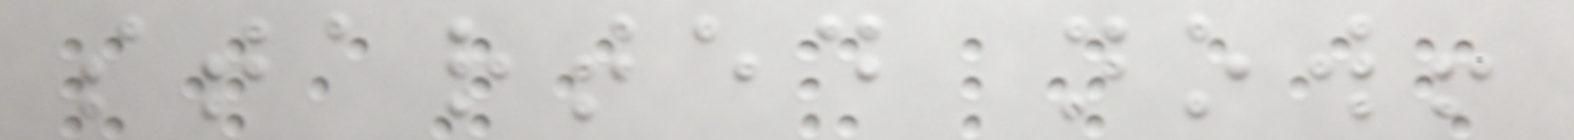started now!
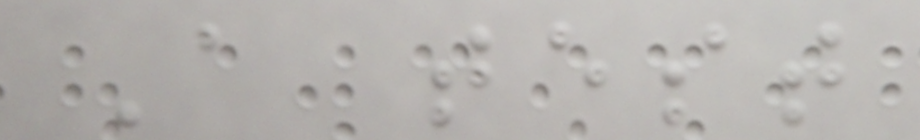A test
